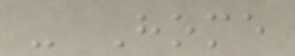- Home
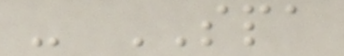- SPA
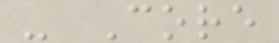- Core
